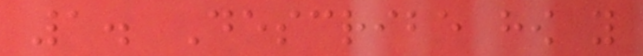1. Describe how you
